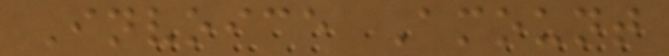Invoice Amount
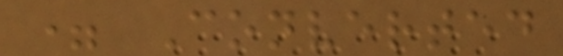= Converted
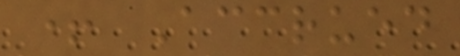+ Accrued
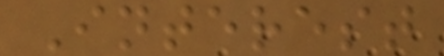Interest
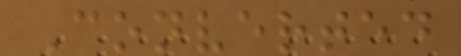Converted
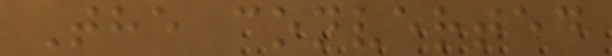The converted
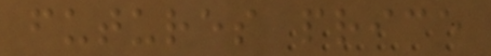futures price
